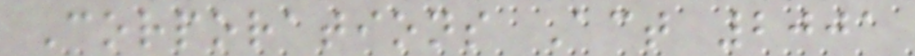Corporations Act 2001
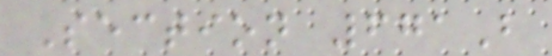Section 671B
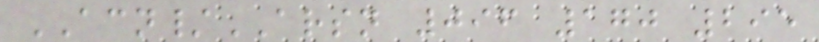ACN/ARSN 096 170 295
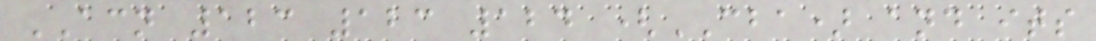ACN 123 123 124 (CBA) and its
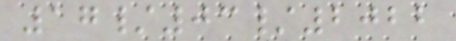17/03/2022
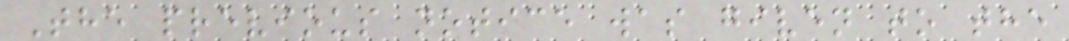The previous notice was given to the
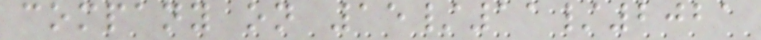company on 15/11/2021
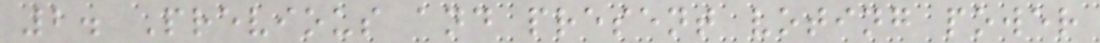2. Previous and present voting power
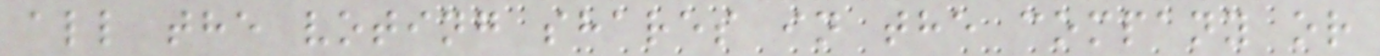all the voting shares in the company or
